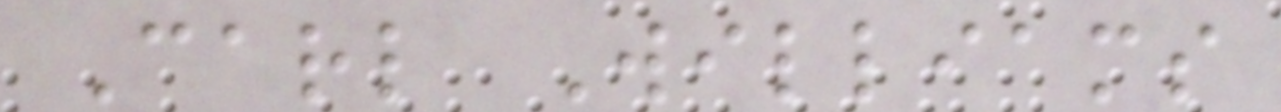Carl Williams
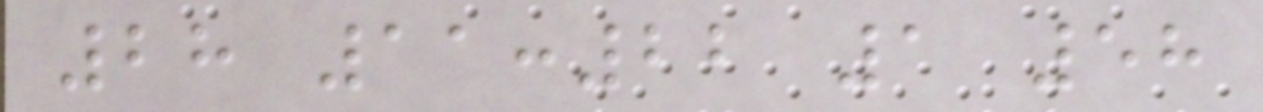28 11:22 1 58
